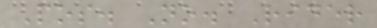Pos. No. Rider
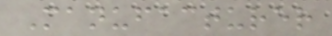Manufacturer
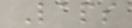Laps
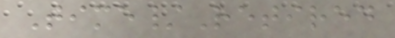Time/Retired
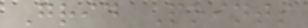Grid Points
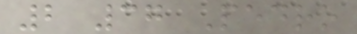2 37 Pedro
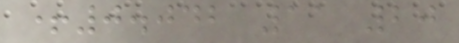+0.042 11 20
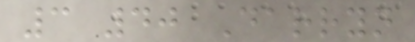3 40 Darryn
